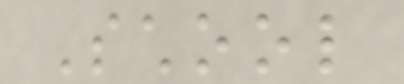School
